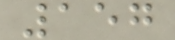157
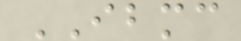IBMC
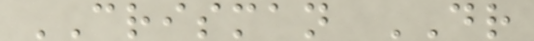CRISMAN DR
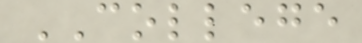COLLEGE
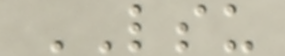LSU
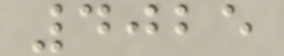4025
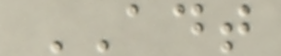ADT
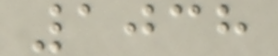1038
